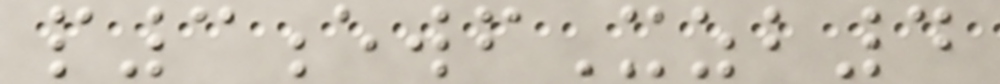p3ewfXzb4
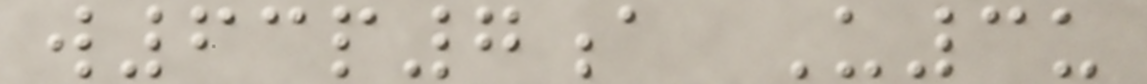w63p7a U3u
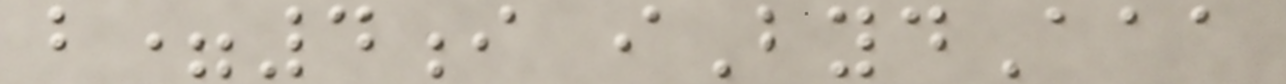b=4i iBydAaa
